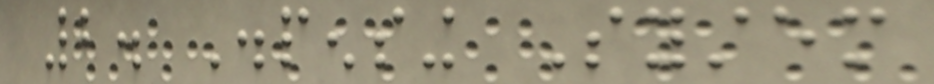2. Dispensing System
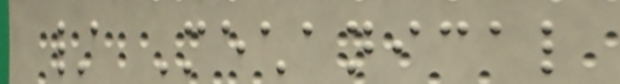/ Mechanical
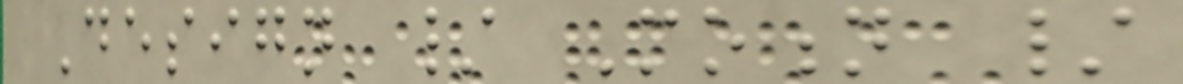Design / Motion /
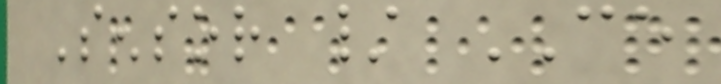Sensor / CE
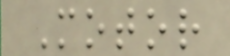Motor
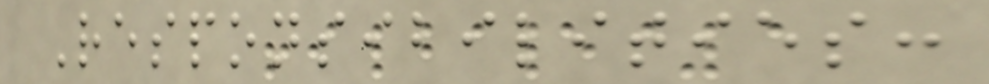Responsibilities:
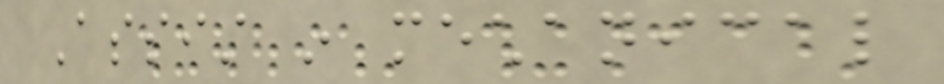Assist in mechanical
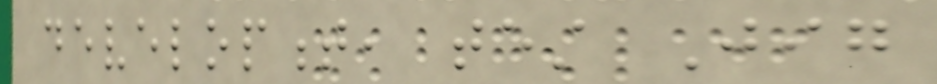development, test Jig
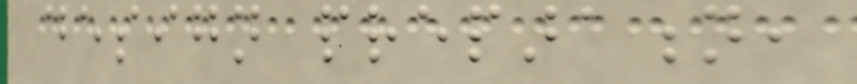design preparation,
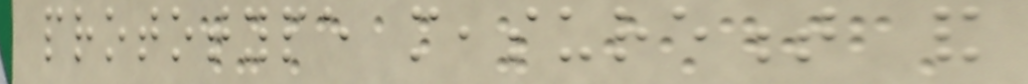prototype measurement and
